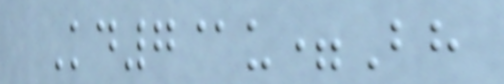Kd7@u=Bh
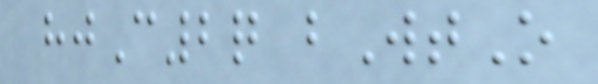hjC2q bWtO
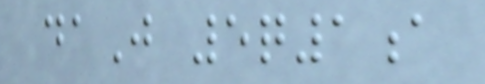daJ 5q1a
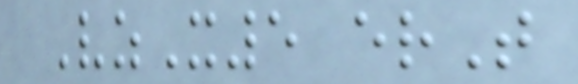VzX5 erT
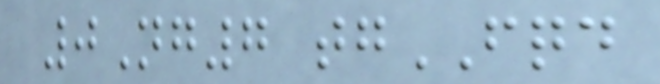0Ng7 tgFQD
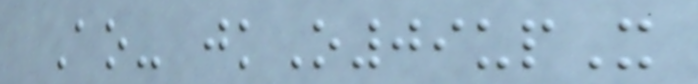Ao- jkO09upX
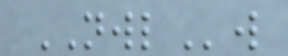NWLw
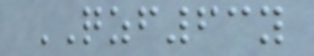QZF63y
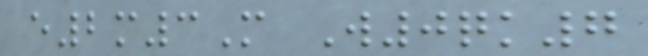e2m3M W0qk7
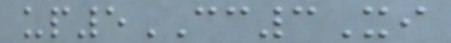up5CC3Xi
